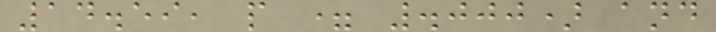14.59, p = .000) and
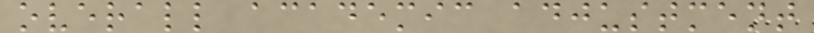overall academic adjustment
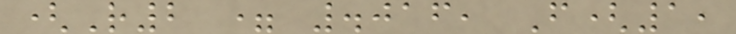(R2 = .016, F(1,
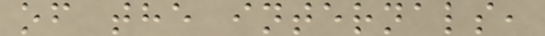of the internals,
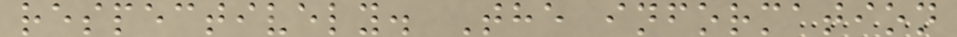respectively. The information
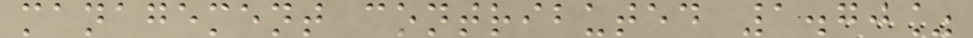management contributed 1.70%
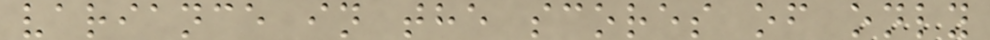variance in the scores of only
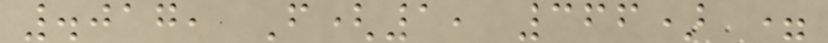.017, F(1, 366) =
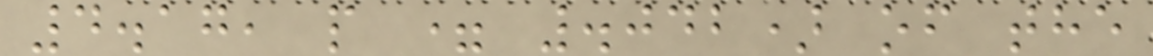4.17, p = .042) of the
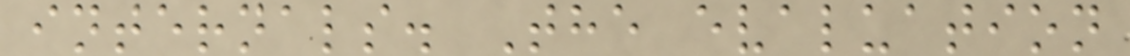internals. The evaluation
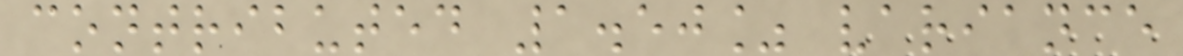contributed 1.50% variance
